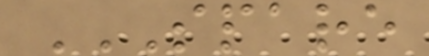SPARE
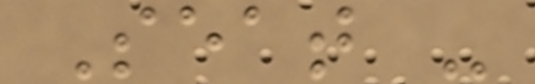Seat -
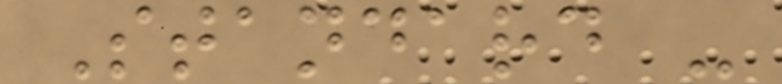Standard -
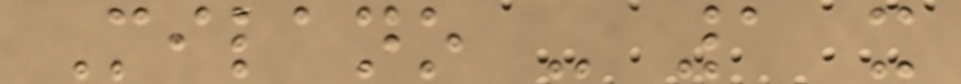Milano - 1 x
